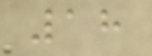18
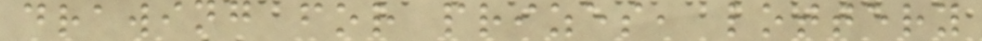drawing for prizes, lottery
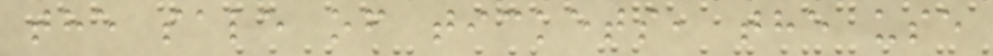the sale of tickets, the use
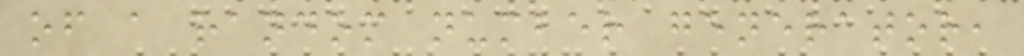of a random number generator,
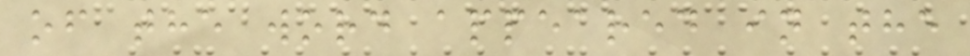of the word appeared in the
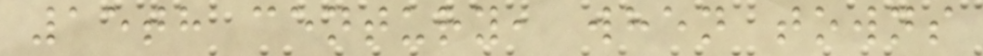15th century, when towns
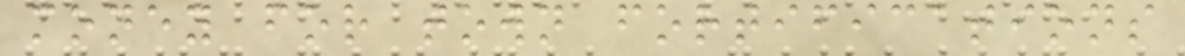money for town fortifications
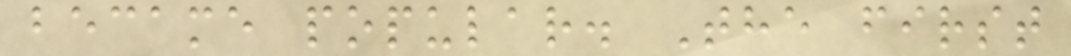became popular. The first
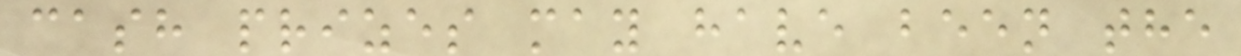cash prizes may have been the
